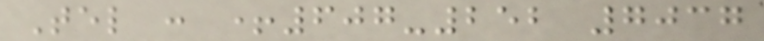Tel : +607-252 7037
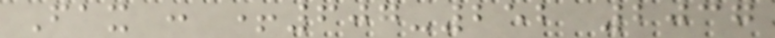Fax : +607-252 2037
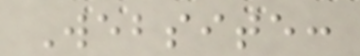Website:
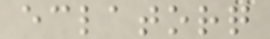eclatorq
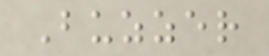Buzzer
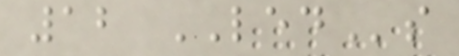12 LEDs
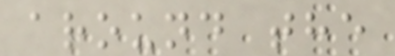around the
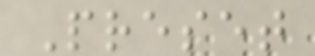Preset
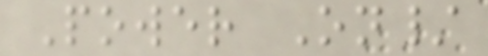Power On/
